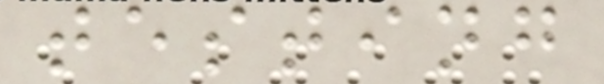testing
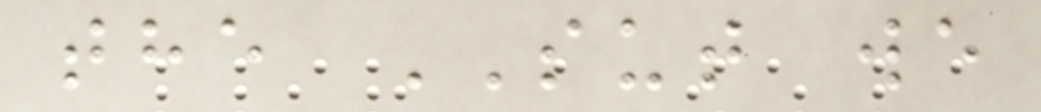the SUT we
